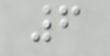6
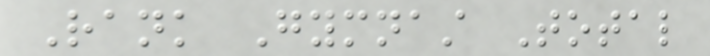Rank Gymnast Total
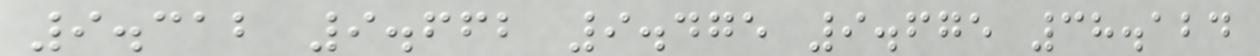9.312 9.662 9.475 9.675 38.124
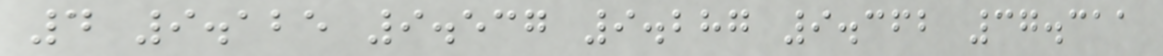4 9.125 9.537 9.287 9.362 37.311
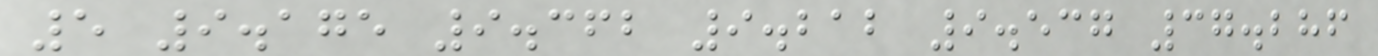5 9.175 9.362 9.212 9.537 37.286
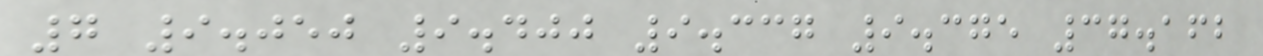7 9.050 9.400 9.337 9.375 37.162
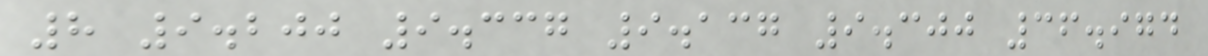8 9.200 9.337 9.137 9.300 36.974
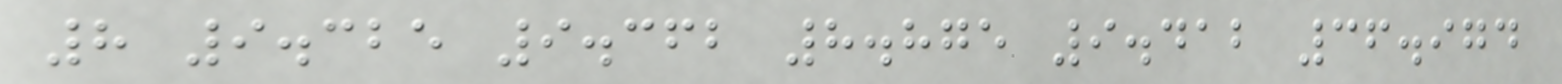8 9.325 9.362 8.875 9.412 36.974
